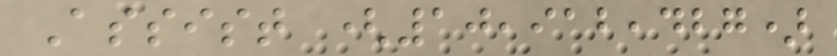Assist (10,912,427)
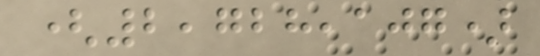(2,728,107)
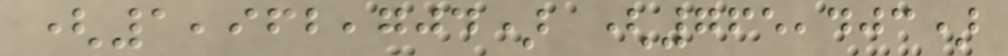(1,962,704) (765,403)
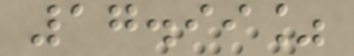17.99%
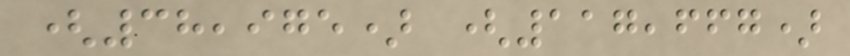(38,975) (117,667)
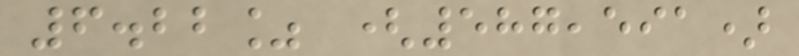6.22% (587,591)
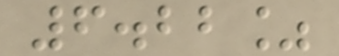6.22%
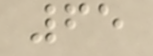65
